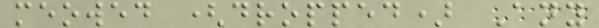meowed (dropped) Any
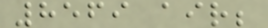8569 air;
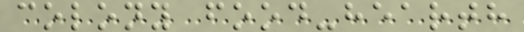colony food-hearth
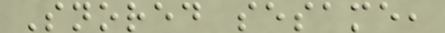Snored sesame,
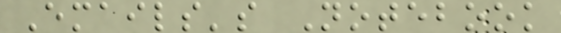Emails's Notebook
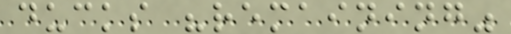ducks "remaining"
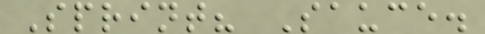Sprint? Sauce.
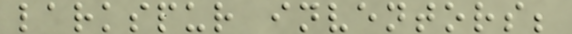larkspur inventors;
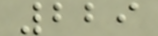229
